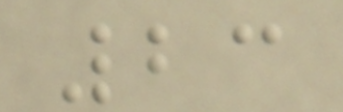23
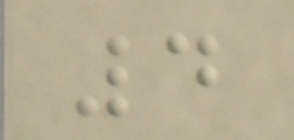4
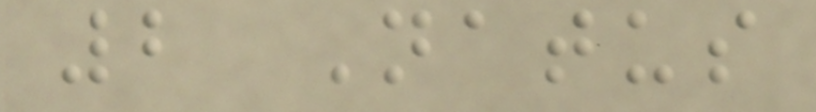2 Natus
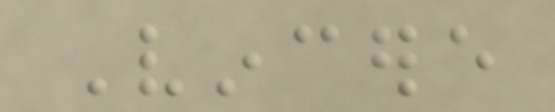Vincere
